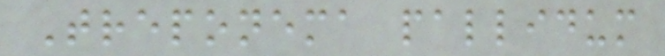Treponema pallidum
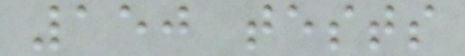150 tests
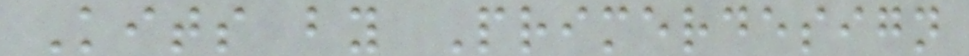Kits by Primerdesign
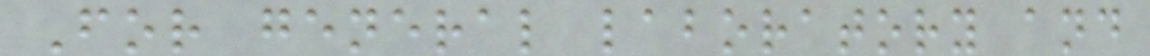For general laboratory and
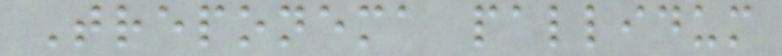Treponema pallidum
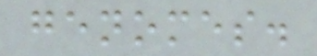genomes.
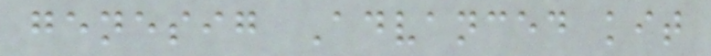genesig Advanced kit
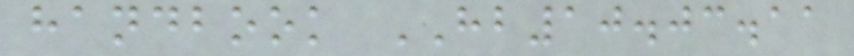handbook HB10.03.11
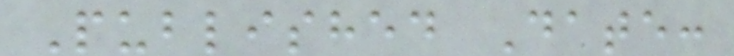Published Date:
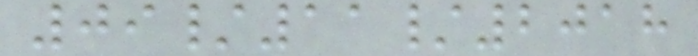09/11/2018
